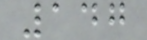147
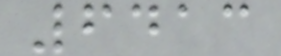6413
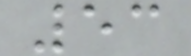53
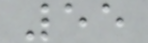55
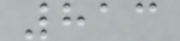813
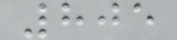805
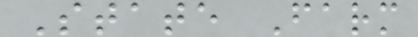State Farm
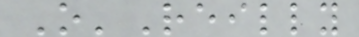O'Reilly
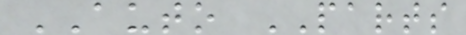AUTO PARTS
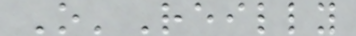O'Reilly
